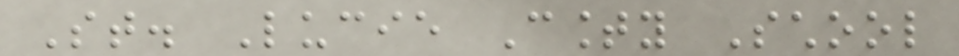St. Lucie County School
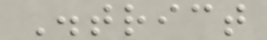District
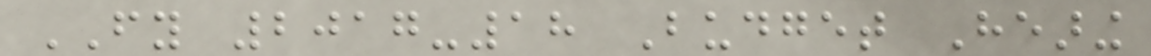FY 2017-18 Budget Hearing
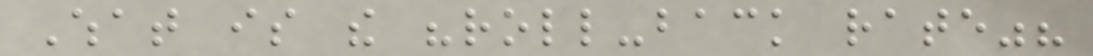What is the "roll-back rate"?
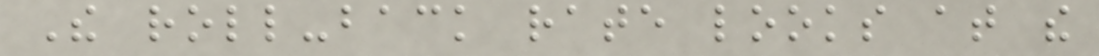The roll-back rate looks at the
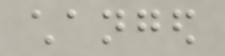changed
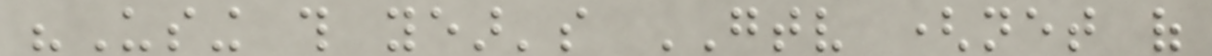"Using this year's GTV (net of
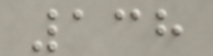138
